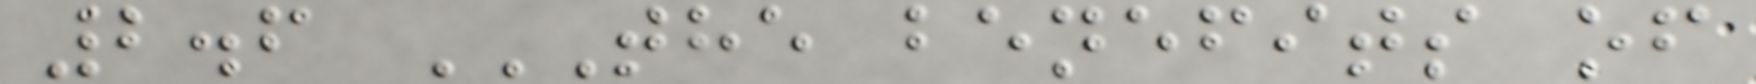2.6 THE BENEFITS OF
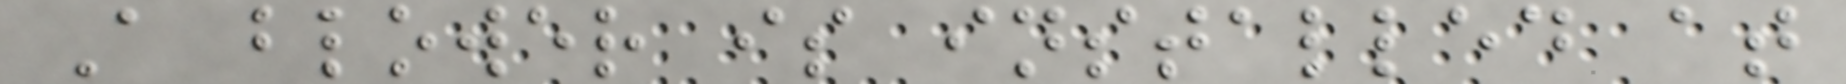A blower is installed at
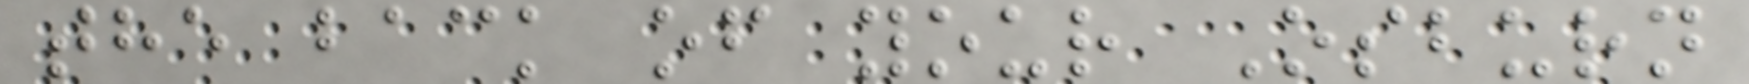the back of your Osburn
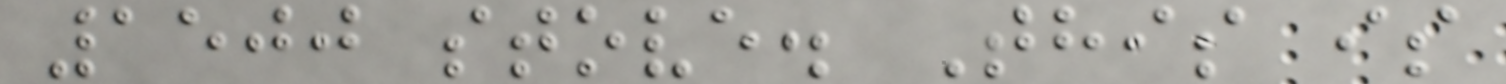1500 stove. This is
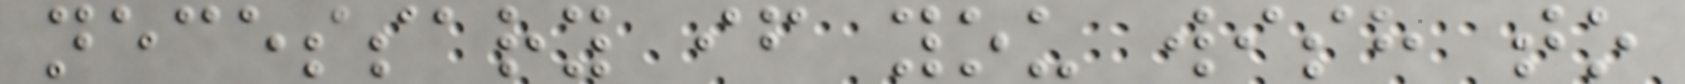necessary if you wish to
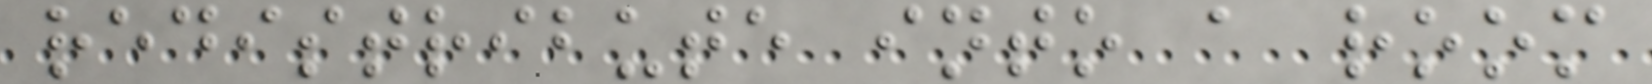redistribute into a room
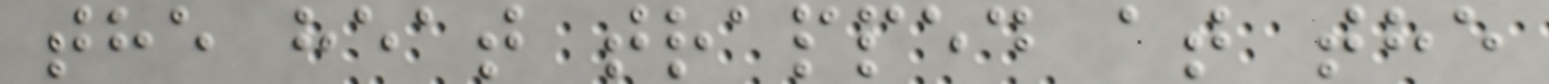the heat trapped at the
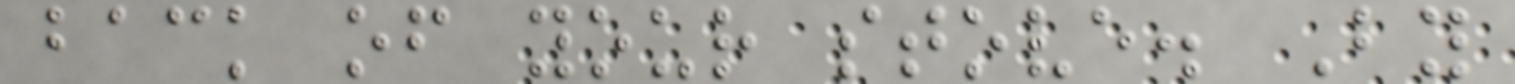back of your stove. By
